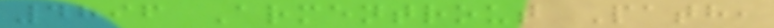4896 Armentrout Path,
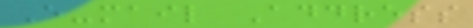E-mail Address
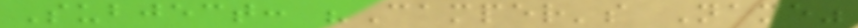Subject: "Camper's Name"
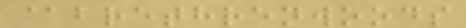@brethrenwoods
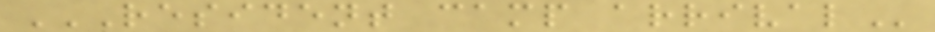RESIDENT CAMP ARRIVAL
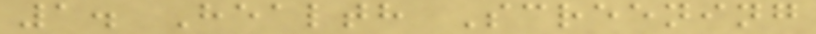1. Health Screening
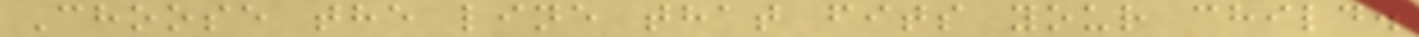Choose the line that fits your child.
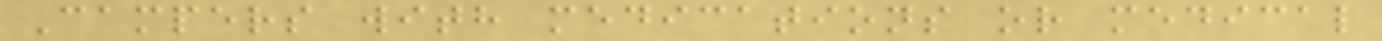Campers with medications or medical
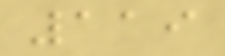119
